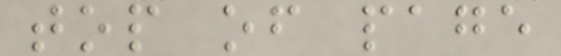top of page
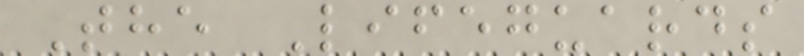The Lifeguards
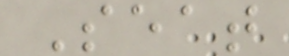Seat
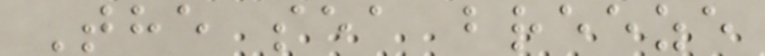The sea breeze
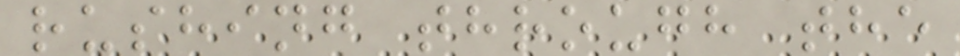rushing through the
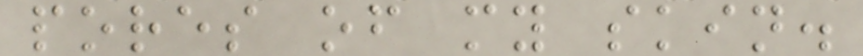pores of my skin.
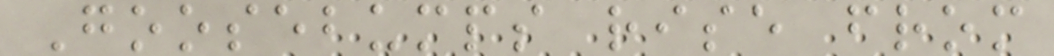Goosebumps rise from
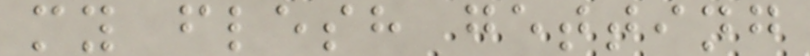my flesh getting
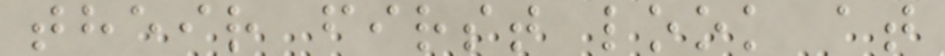their first look at
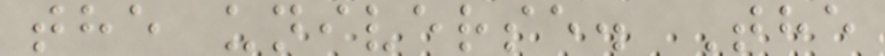the universe. The
